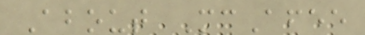About McAfee
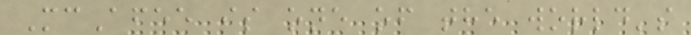McAfee is one of the world's
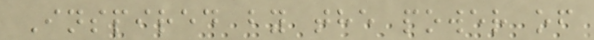Inspired by the power of
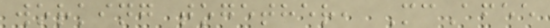working together, McAfee
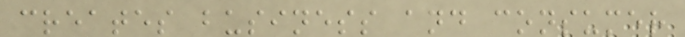creates business and consumer
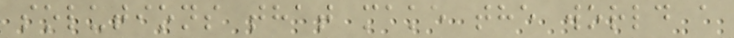solutions that make the world a
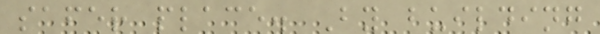safer place. By building
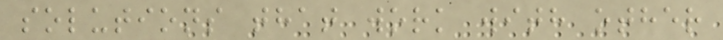solutions that work with other
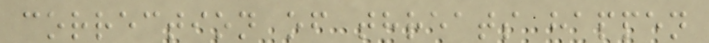correction of threats happen
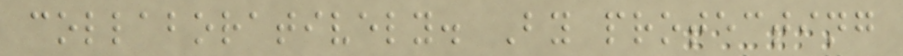collaboratively. By protecting
